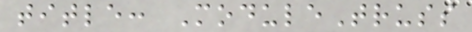title: ModuleTruss
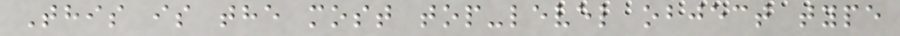This is the most top-level object type
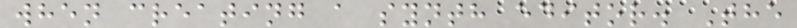when creating a synth editor. The
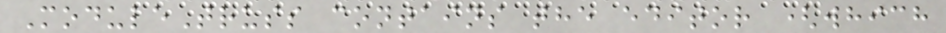ModuleTruss contains the editor (which
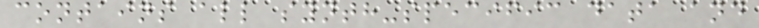contains all synth-specific data and
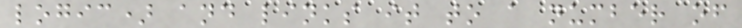logic) and links it to a number of
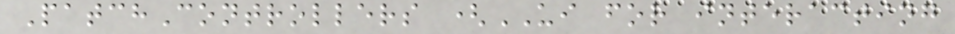PatchControllers (UI for interacting
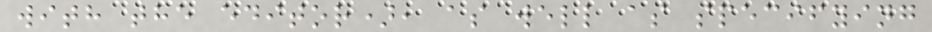with the editor), as well as specifying
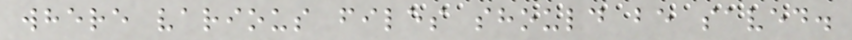where various files should be saved.
